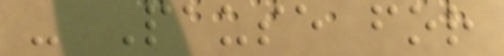- Pause for
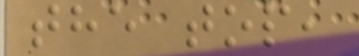the top,
